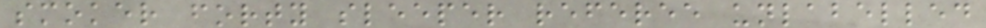smoker forty sleeper referee unlabelled
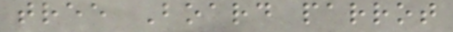tree Board parrot
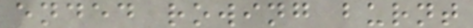ended rowing burnt
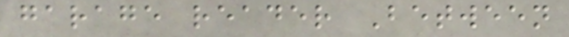garage reader Between
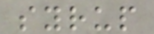syrup
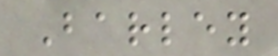Barley
